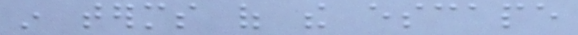in terms of the escape
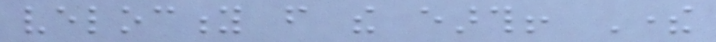velocity from the earth! There
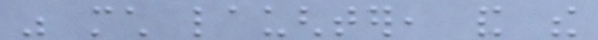was much laughter, and the
